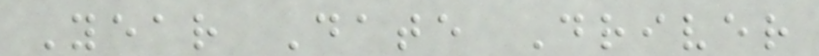Year Date Driver
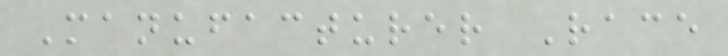Manufacturer Race
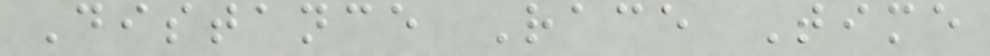Distance Race Time
